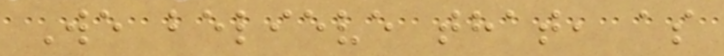We believe that, as
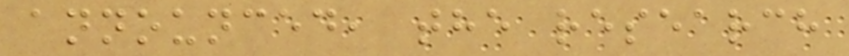announced, the research
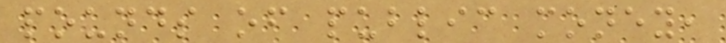pounds of public money,
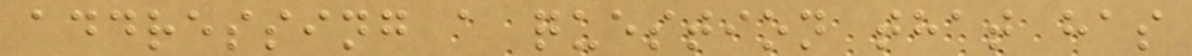addressing a question that has
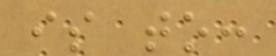is to:
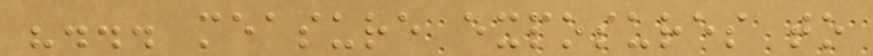"... measure exposures to
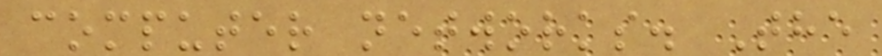computer networks. The
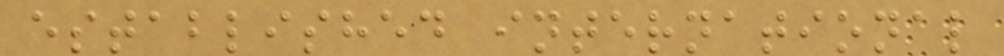established international
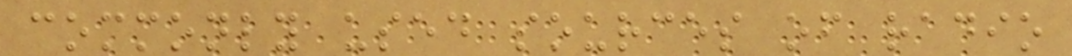commonly used sources of radio
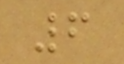6
